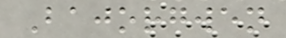Bajorgwen
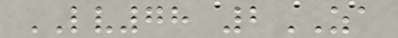LV78 2ZA
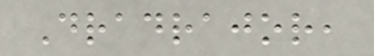Dradrajor,
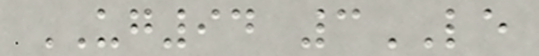UG94 3LE
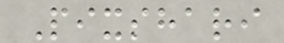Pixshari
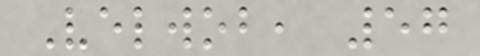Velwob, 57
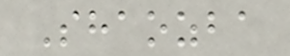Shaozba
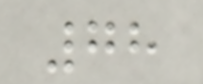78
